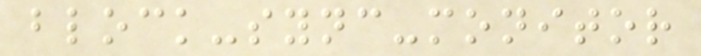block-sync-monitor
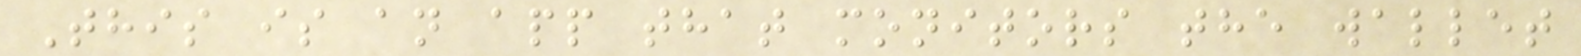This is an app that monitors the wallet
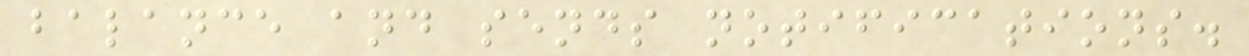balance and sends notifications.
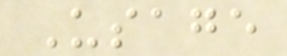Usage
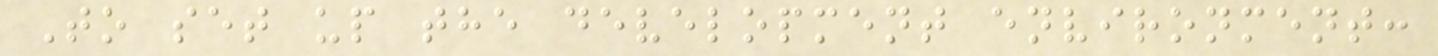To set up the development environment:
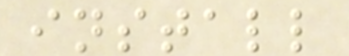install
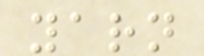yarn
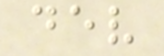dev
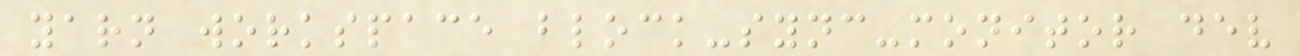yarn workspace block-sync-monitor dev
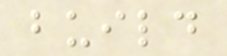build
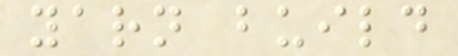yarn build
